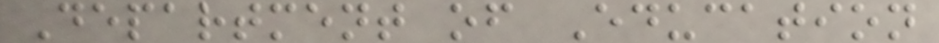Department of Education
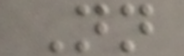Nn
